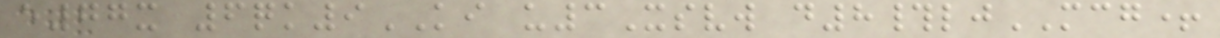e77x 6qk9KI u3Xsvw d8#ljMCG+
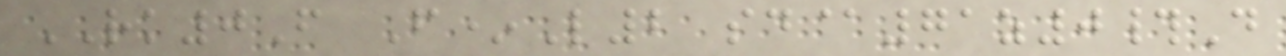RK0F F*L2 sd@71z0#D
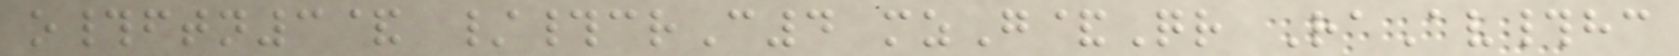o#ftn3& /#crC4 mzG&Qr RaAv#hc
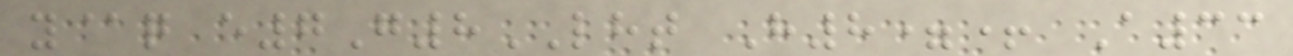y@q e7G8LHT H8=+ A33
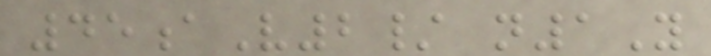45aV2/ n1Y
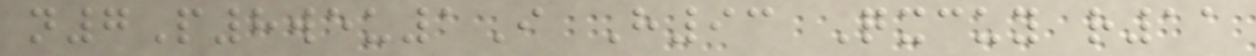n7P8weu1I H93 Qxcuy r11
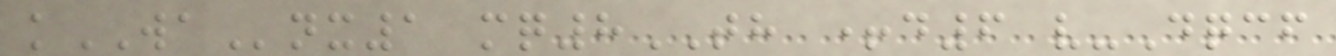kWAnx1 mq8TH +d6 v-Dqcf
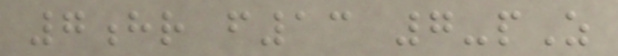7hr f13 7-pZ
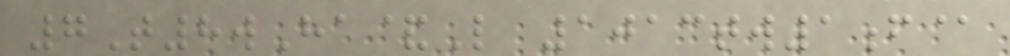7T8wHa&L 1013tw1f@
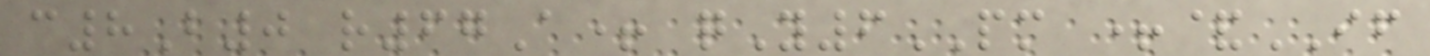c8B0 r67A+ qY6PM +&IF
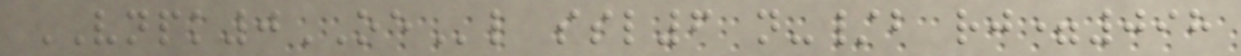VNPK0OEl ssl6 n-/b rj=098
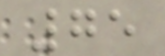75
